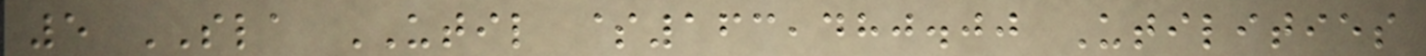5 SLA UTIL $163,480.00 Utilities
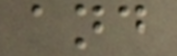and
